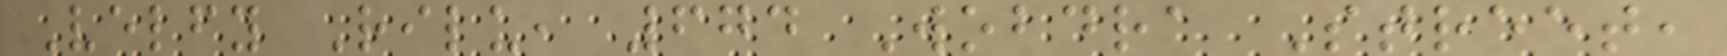Velfy Rilu, 674 Wobdra Street,
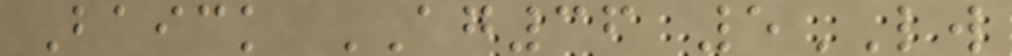Baick AG36 5LW
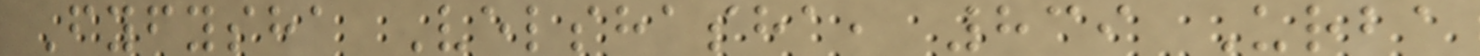Fyfysha Velshasha, 839 Urba
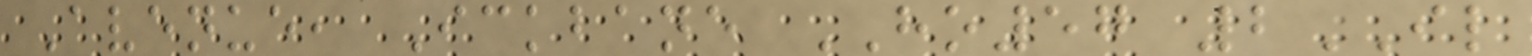Avenue, Ickbane HO57 2IL
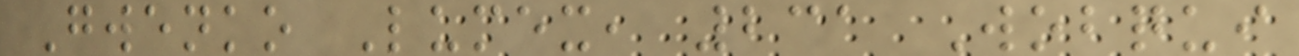Gwenko Lumex, 231 Wobqui
